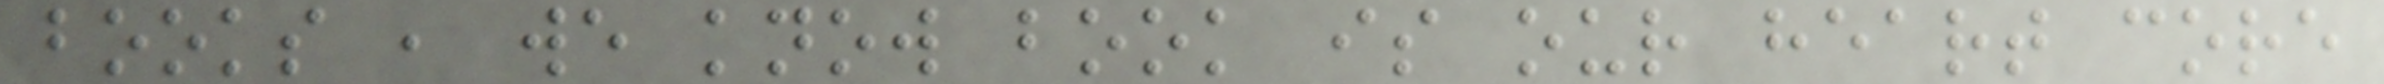books , we know book is our heart core
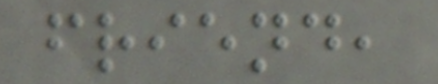friend,
